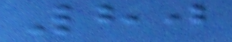80
